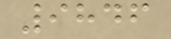9846
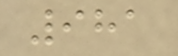981
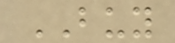BUY
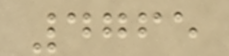4765
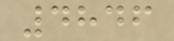4846
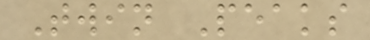Twin Peaks
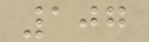107
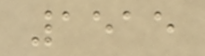1515
